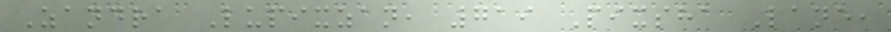Zandra Lupixzan, 719 Pixsha Lane,
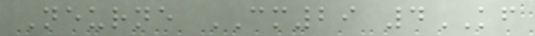Neurne CM29 4KF
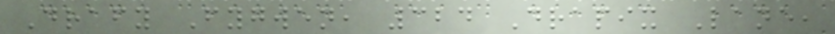Drafy Fygwen, 324 Drapix Lane,
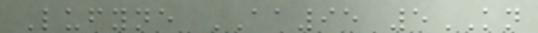Lufyne AA95 5KN
